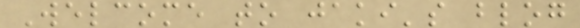Welcome to jaki's blog
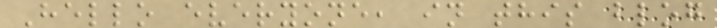Hello everyone, in this blog
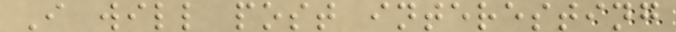I will post interesting
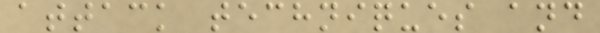attack techniques and
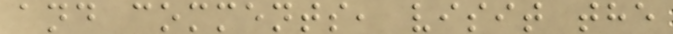and comments, visit the
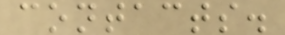contacts.
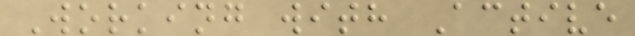Working with Active
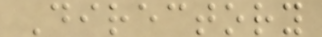Directory
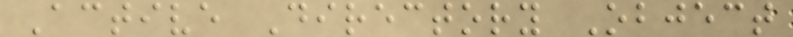Active Directory Object
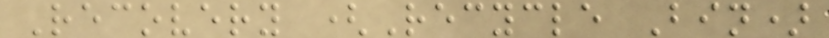Recovery (Recycle Bin)
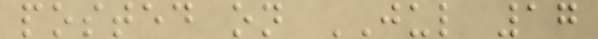posted on JUL 17
